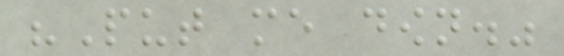"Put me down."
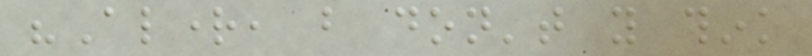"Alright, but don't you think
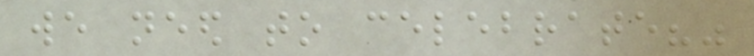we need to celebrate?"
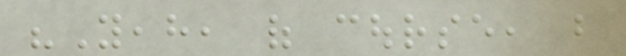"Yeah, of course, but
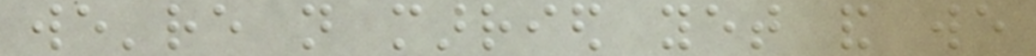we're not married yet and we
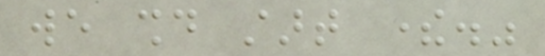we should start there."
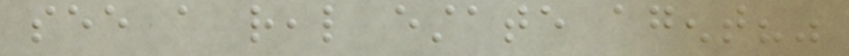see a real estate agent?"
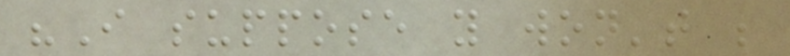"I suppose you won't be
